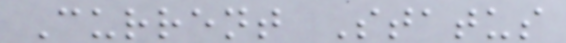Current Status
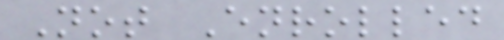Not Enrolled
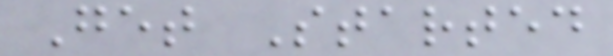Get Started
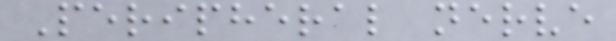Peripheral nerve
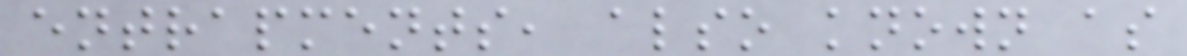entrapments, also known as
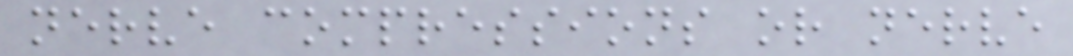nerve compressions or nerve
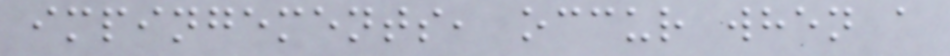impingements, occur when a
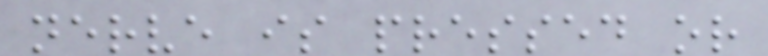nerve is pressed or
